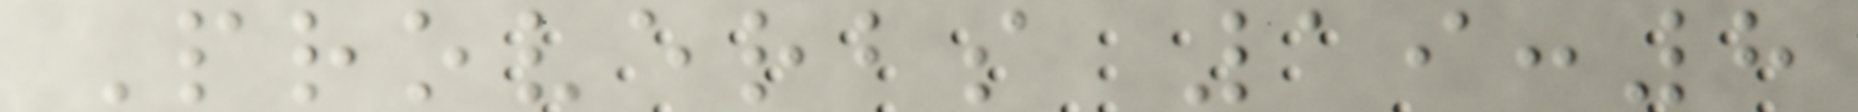Proverbs 19:8
